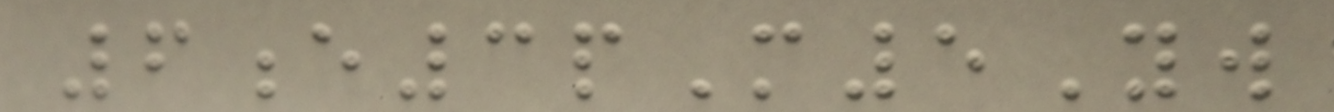6e3pM5Yw
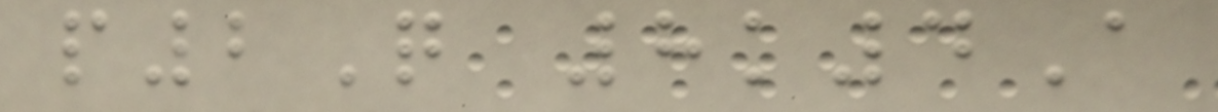p2Q 8k4A
